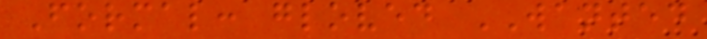Formal: gloved WANTED
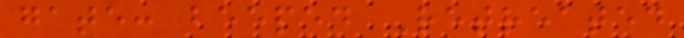gate: beeped Retreated
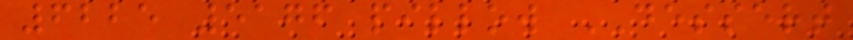6225 5176 pillow DESSERT
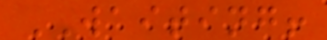WAITING!
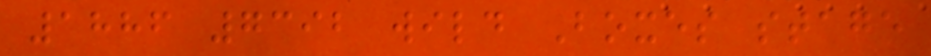1886 7392 wild Boxes stage
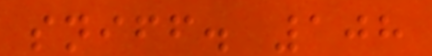sniff. 108
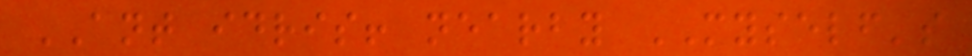ANT idris! nearby MYSELF's
